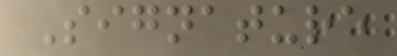Signature
